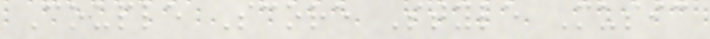Couple Score Style Music
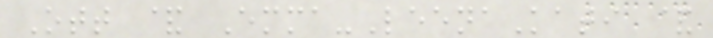Ott & Emma-LeenaKati &
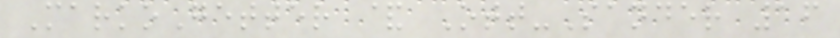MarkoGetter & Ott-Sander 16
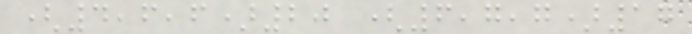(4,6,6)20 (6,7,7)17
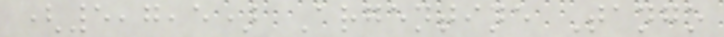(5,7,5) Argentine Tango
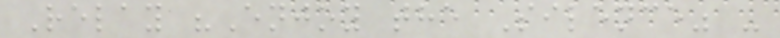Relay "Enjoy the Silence" -
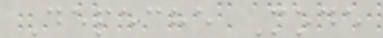Depeche Mode
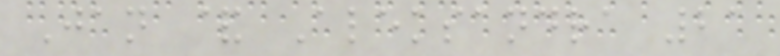Jan & Aleksandra 21
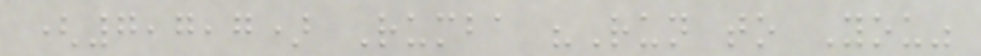(7,7,7) Rumba "Run to You"
